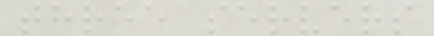three servers
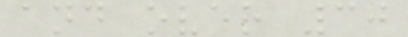and over 30
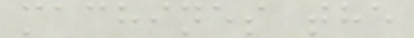machines the
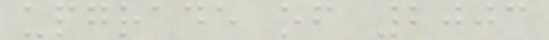upgrade of 2003
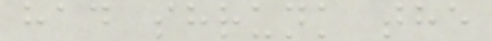had shrunk the
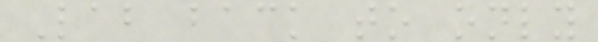Lab back to only
